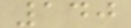140
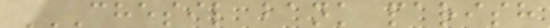CHESIL BANK PARISH
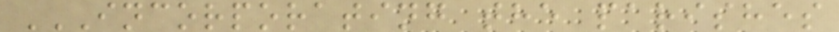INCORPORATING THE PARISHES
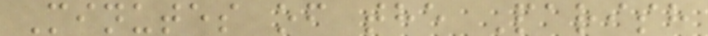Minutes of the Parish
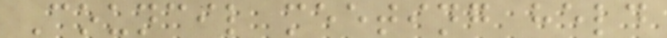Council meeting held
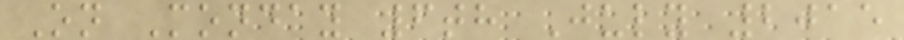On Monday 6th July 2015
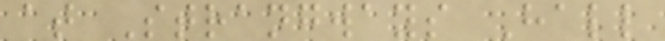at Strangways Hall
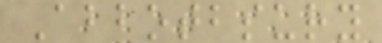Abbotbsury
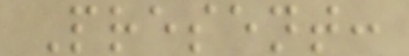Present:
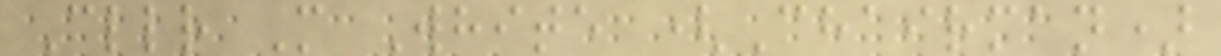Cllr M White (Chairman)
